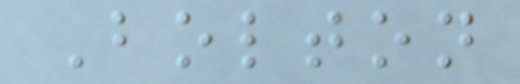Bolton
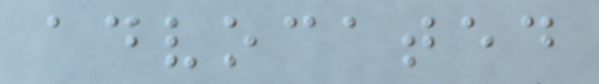advocated
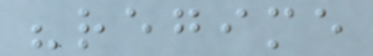"regime
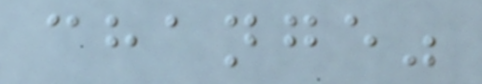change"
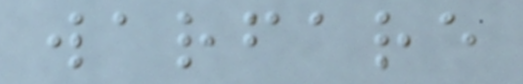warfare
